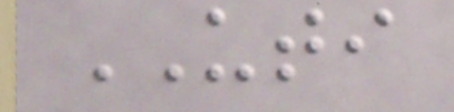UTI
